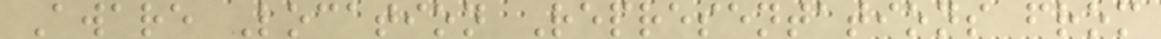Aware Location Representations from
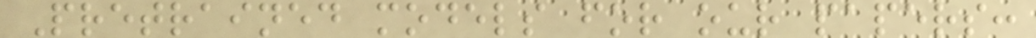Pretrained models for our papers:
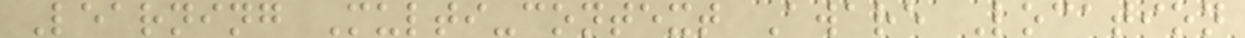Learning Multi-context Aware Location
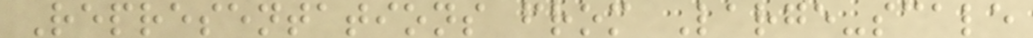Representations from Large-scale
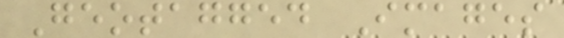Geotagged Images
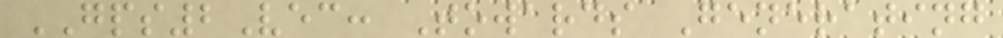GPS2Vec: Towards Generating
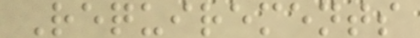Requirements
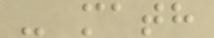- math
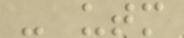- utm
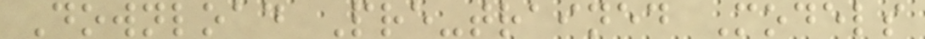Download Pre-trained Models
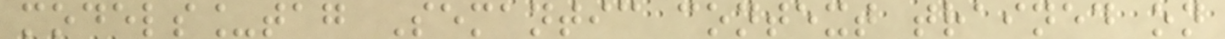models_tag Semantic context trained on
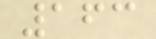163
